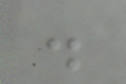.
